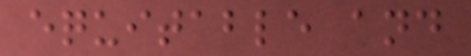equitable and
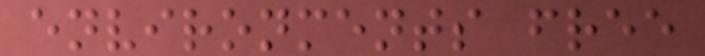environments free
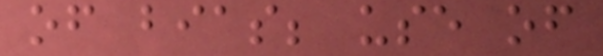of bias; use of
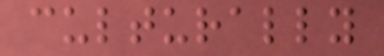culturally
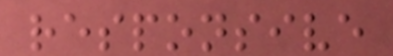responsive
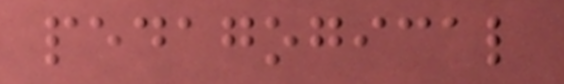pedagogical
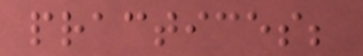practices;
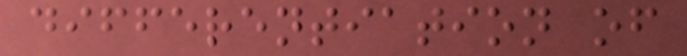differentiation of
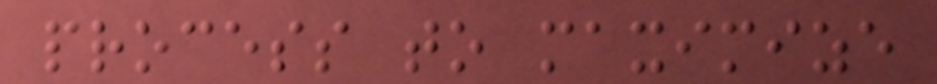process to maximize
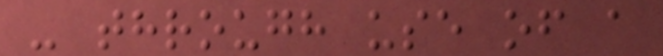- through use of a
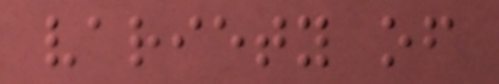variety of
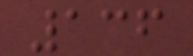136
